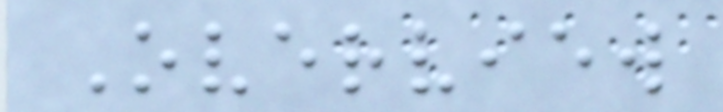Overview
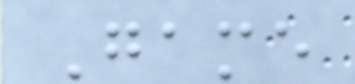Game
